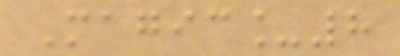Magic_8
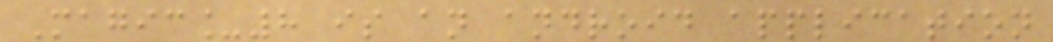Magic_8 is an android application
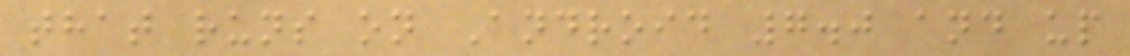that runs on Android 7.0 and up
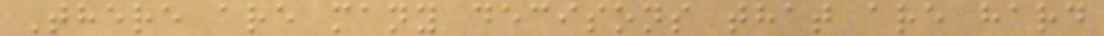There are many decisons that are hard
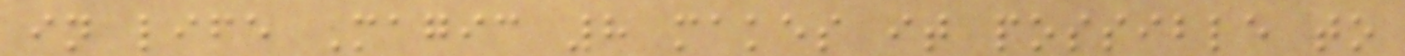in life Magic 8 makes it possible to
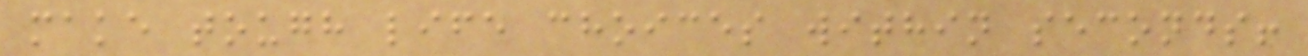make tough life choices within seconds!
